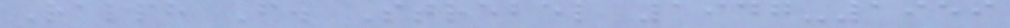Ralph F. Strebel 1947-1959
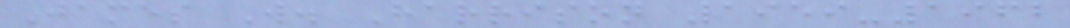James W. Harrison 1959-1962
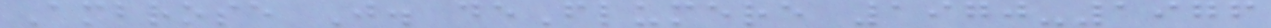Ambrose J. deFlumere 1970-1976
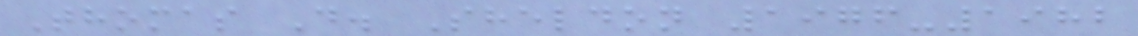Thomas D. Sheldon 1976-1982
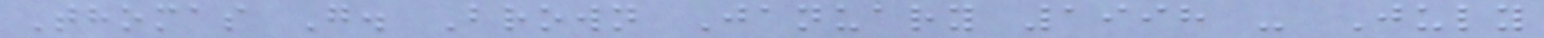Thomas G. Brown January 1998 - July
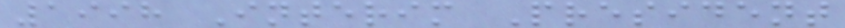1998 Interim President
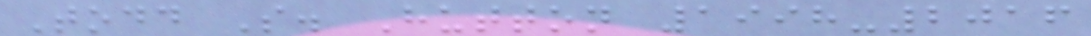Todd S. Hutton 1998-2016
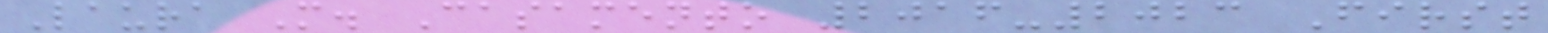Laura M. Casamento 2016-2023 First
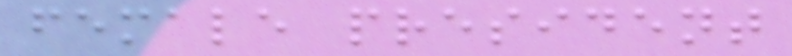female president
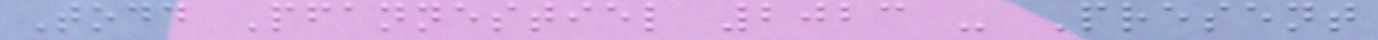Todd Pfannestiel 2023 - Present
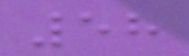58
